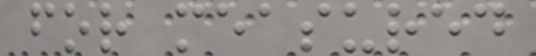for measured
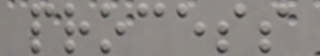process
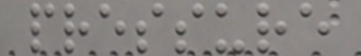pressure
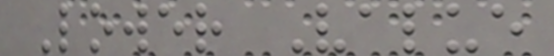Lower Value
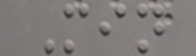Min
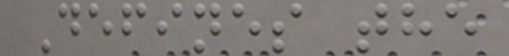Defines the
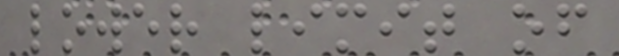lower limit of
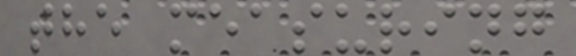the measuring
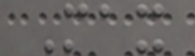Max
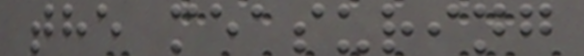the measuring
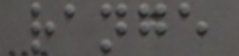range
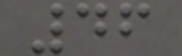46
